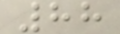88
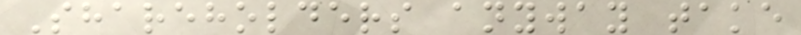Shareholders anyway take
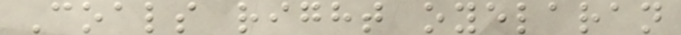Coals right oyelaran
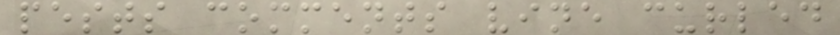pests comments vine curled
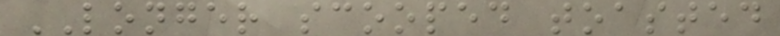LONGER scooped toasted
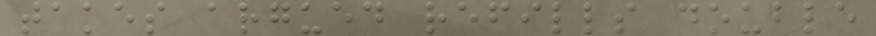takes argued refills double
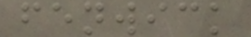fenwick
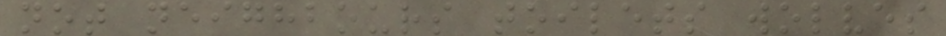not neighbours toilets wolves
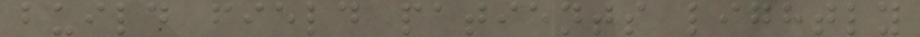build field patients lightly
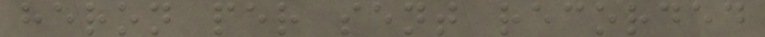heron per sent recorded
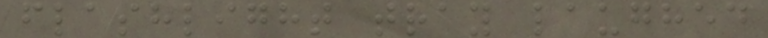flashlight tray laughed
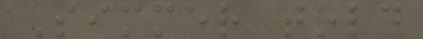Simmer told
